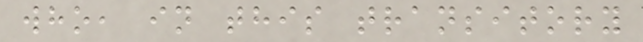who, in this transitory
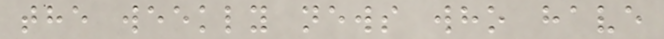the weekly news who have
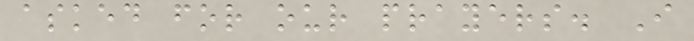asked for our prayers. I
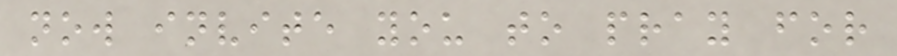now invite you to pray for
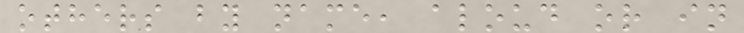others by name, aloud or in
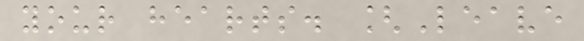your hearts. [Leave
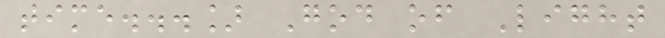time...] God of Light
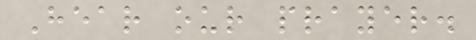Hear our prayer.
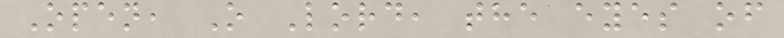Open, O Lord, the eyes of
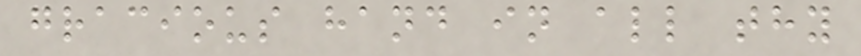gracious hand in all thy
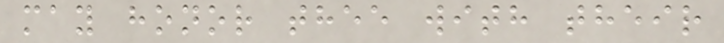may honor thee with their
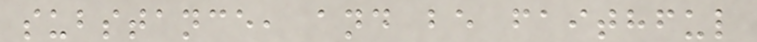substance, and be faithful
